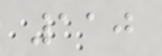110
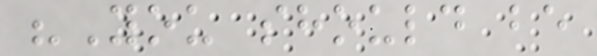"You should be
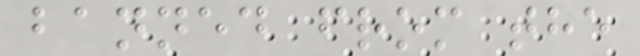banned from the
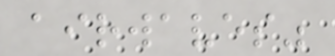airwaves"
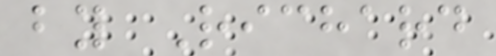by Richard
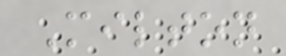Milton
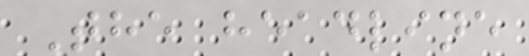The headline
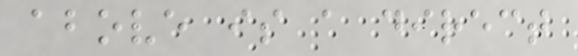above is a direct
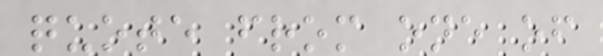quote from one of
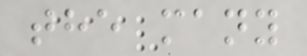the many
